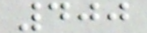400
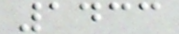1433
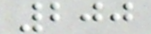200
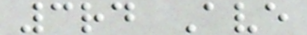3rd Ave
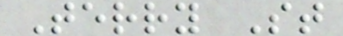Terry St
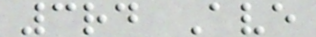3rd Ave
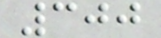300
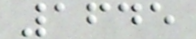1645
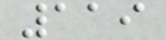119
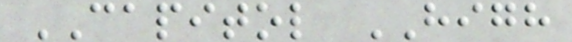CAPITOL HIGH
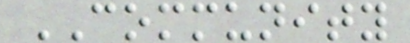COMMUNITY
